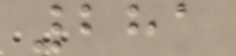281
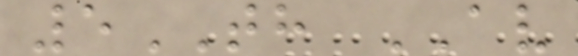5TH AV
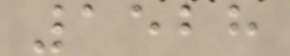1528
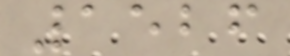1526
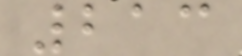213
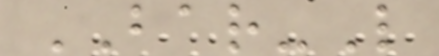BAR-L
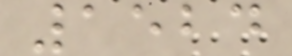1524
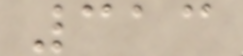313
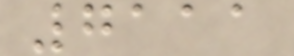7111
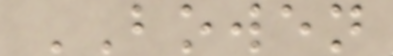BOWEN
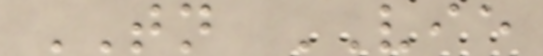TN VIE
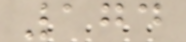174
